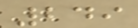249
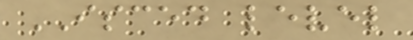ISCED level
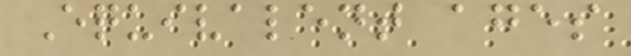Equivalent ages
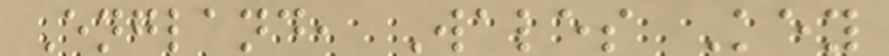England, Wales Key
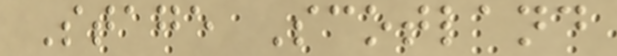Stage Scotland
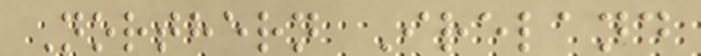Northern Ireland
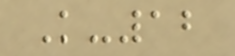K-12
